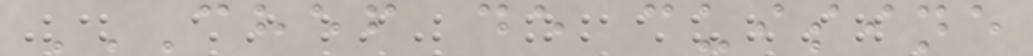CHEF DE CUISINE
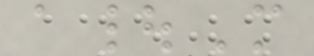a|M
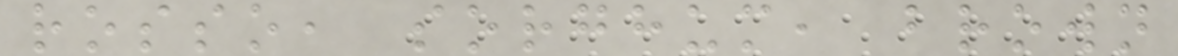rosso, sorghum, brown
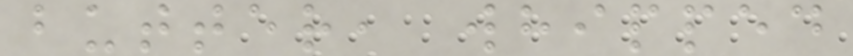butter, whipped
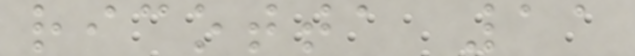ricotta 11
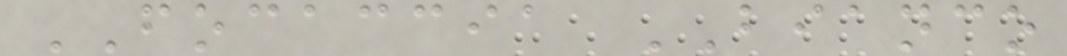FOCACCIA BIANCO
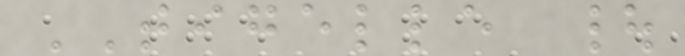TIGELLE |
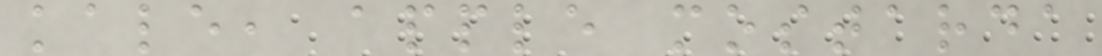kale, apple mostarda
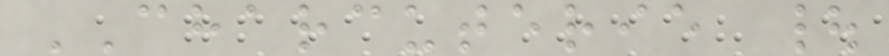CHARCUTERIE |
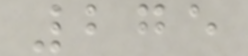275
